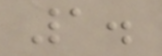1.
